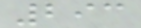293
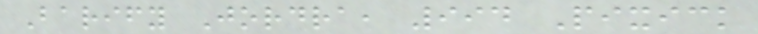Barify Jordra, 994 Pixick
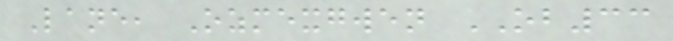Lane, Ozmexgwen OB33
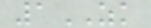1ZK
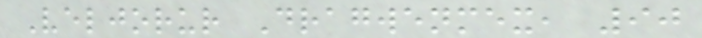Veljorur Dragwenmex, 90
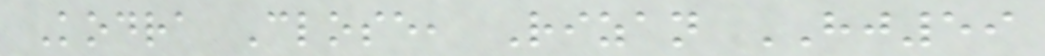Kodra Close, Rizan HJ59
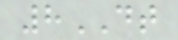8DT
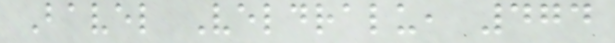Bavel Veldralu, 474
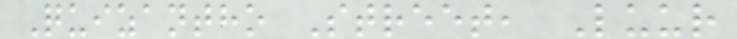Quizantho Street, Luur
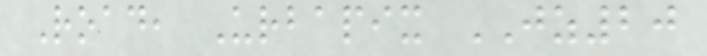Road, Urbapix JZ20
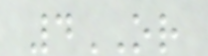4OR
